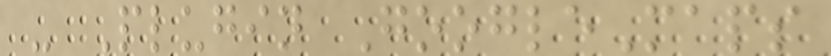- Plugin GoogleMaps
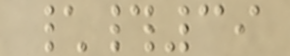\#39
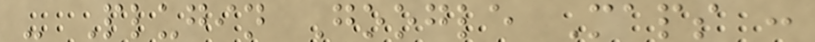- Plugin Google Maps :
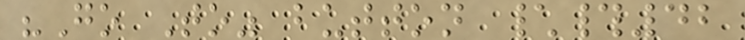"Go To" button \#42
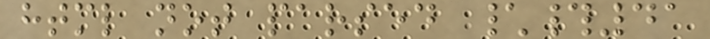html not parsed \#41
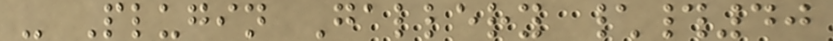- Plugin Gallery \#40
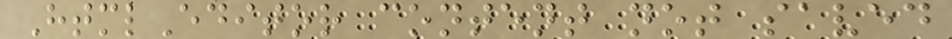HtmlEditor content not saved
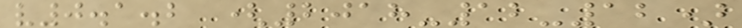v0.1.2 (2018-12-12)
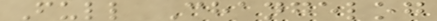Full Changelog
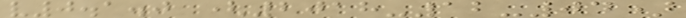v0.1.0 (2018-12-04)
